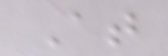At
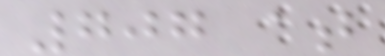707 at
